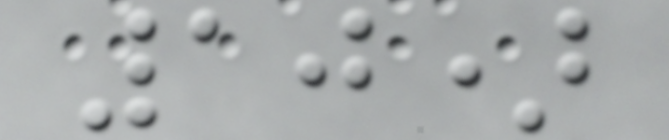10)
